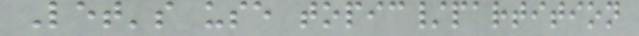Let's use topic/partition
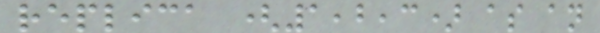replica (1,2,3) as an
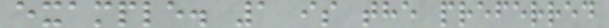example. 1 is the preferred
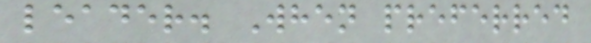leader. When preferred
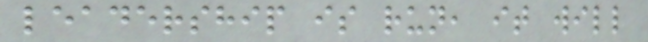leadership is run, it will
